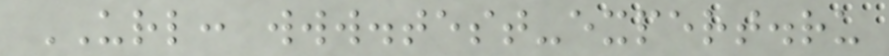URL: www.test-expert.ru
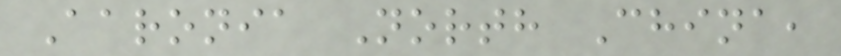Aaronia North China,
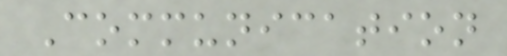Communication
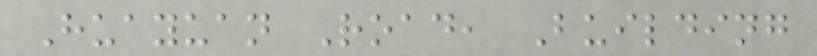Huayuan Road, Building
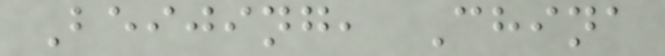Beijing, China
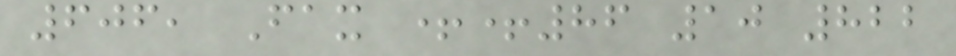606, Fax ++86 10 822
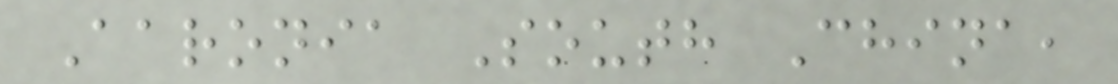Aaronia South China,
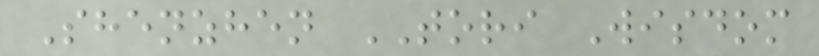Shenzhen TORI Wisdom
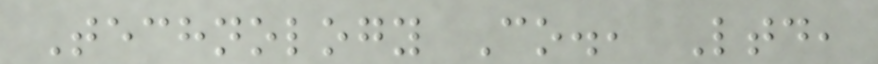Technology Co., Ltd,
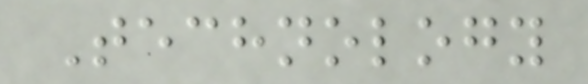Technology
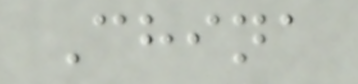China
